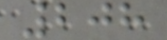208
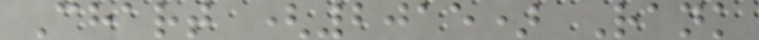Chart (2015) Rank
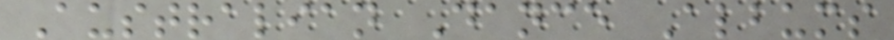Australian Dance Albums
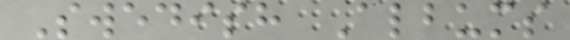Swedish Albums
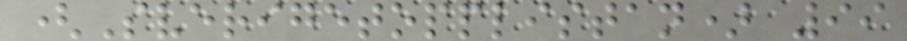(Sverigetopplistan) 99
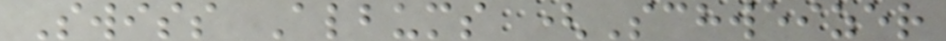Swiss Albums (Schweizer
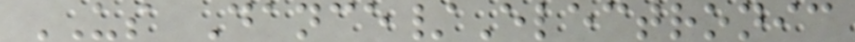US Dance/Electronic
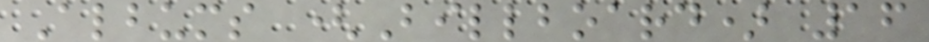Albums (Billboard) 16
